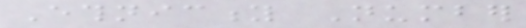Ethnicity Number
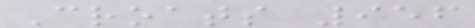Croats 956
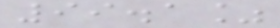99.1%
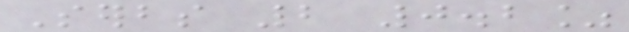Serbs 2 0.2%
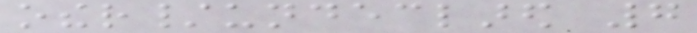other/undeclared 7
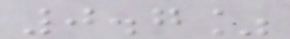0.7%
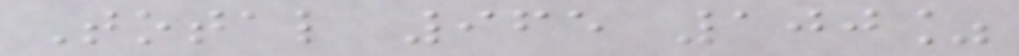Total 965 100%
